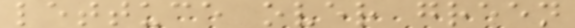lettuce over green
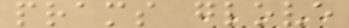prams glove
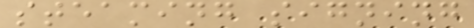steaming signing
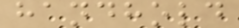handhold
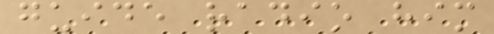guide radio him
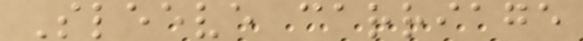Sleeve carriage
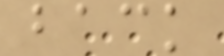back
